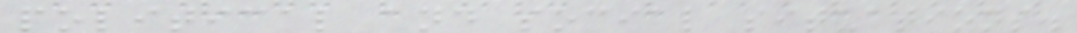political and social situations.
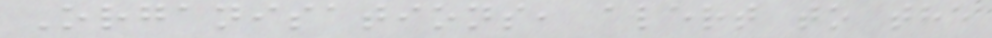Organisations, alert to the
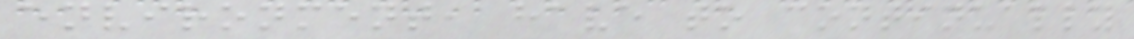environment, have to continually
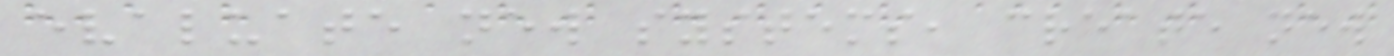evaluate new systems, create new
